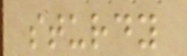sturdy
